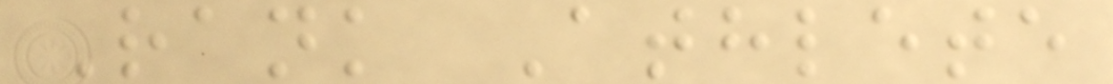Rank Athlete
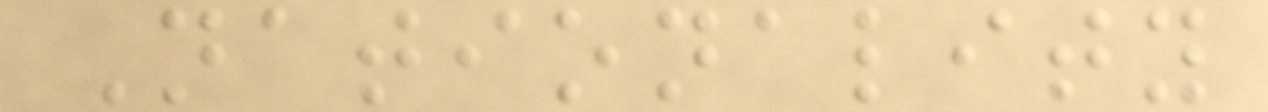Nationality
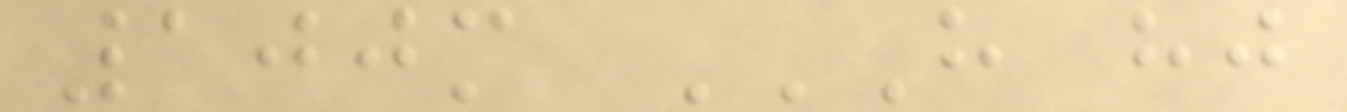100m H HJ
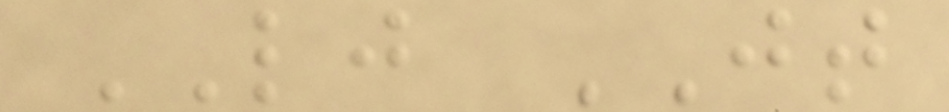LJ JT
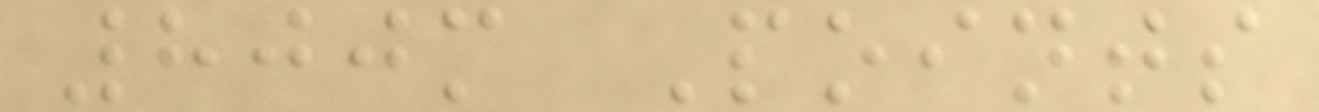800m Points
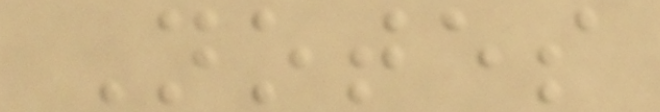Notes
